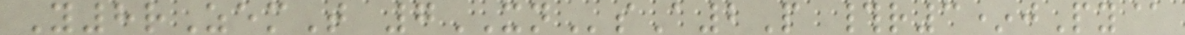Y8rZemT 7XNsA2P #r3*jPy@
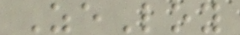ZeLoy
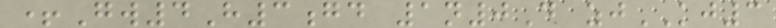+Gw4H3gd 1n0D zjKJ3
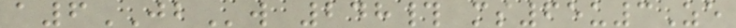a6JBw 248# ms65u3Ze
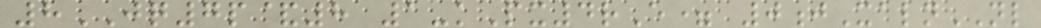8JQ7p&8 1-kPx4rE= 0jXalnNL
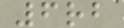6rb
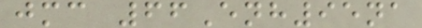jmc 66Enh95na
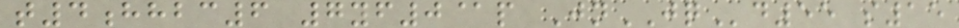t4hhbc6 7yf0@p JnJQd55 s15
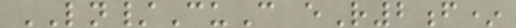LN/CuC eR2f*
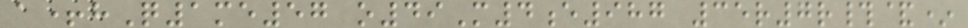a+hQ1me57 o49M4e987 35r7r#&*
